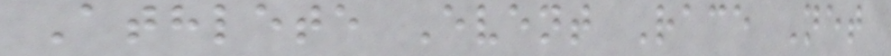Athlete Event Race Net
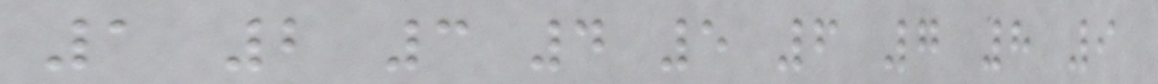1 2 3 4 5 6 7 8 9
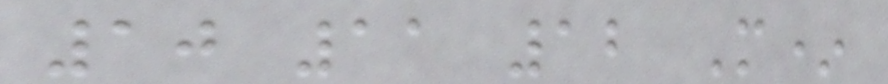10 11 12 M*
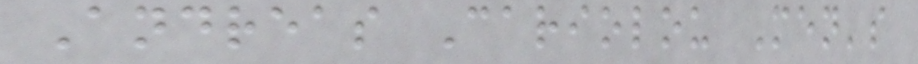Andreas Cariolou Men's
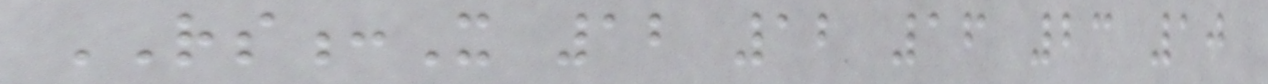RS:X 12 12 16 23 10
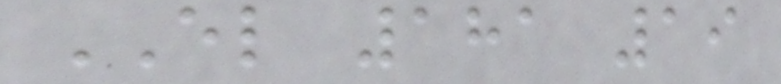EL 181 19
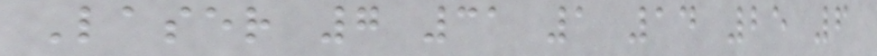Laser 7 31 1 14 25 6
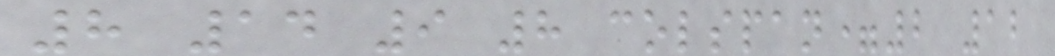8 14 9 8 colspan=2 12
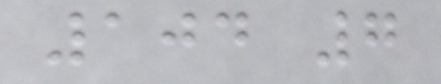104 7
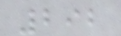292
